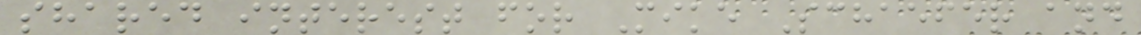shared interest for Mike Schaefer and
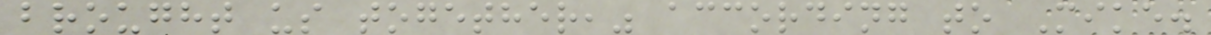brought us together," according to Mike.
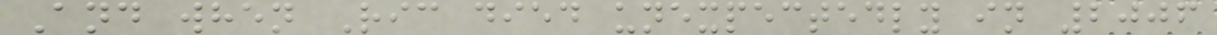And when Ric died unexpectedly in 2006
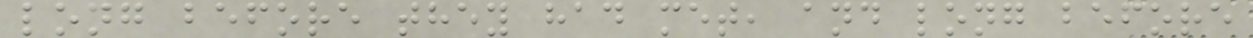long before they had met, and long before
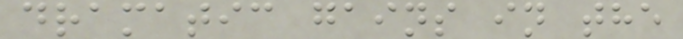dramatic gains in the
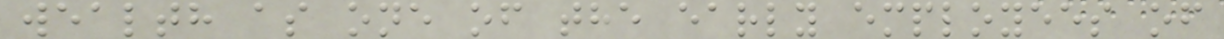wealth as one of the early employees of
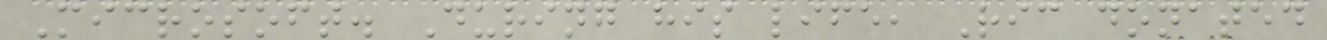Microsoft. During his life, Ric donated
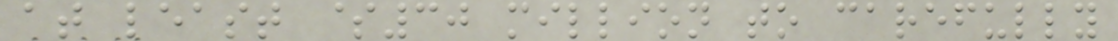at least $30 million to carefully
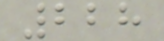228
